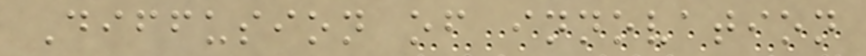Diffusion of innovation
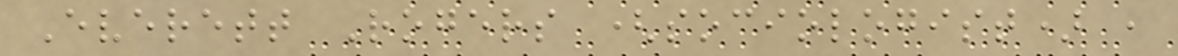Everett Rogers (sociologist) ,
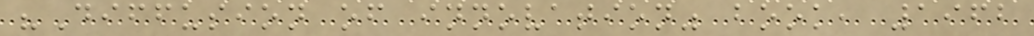"Diffusion of innovation" book, 1962
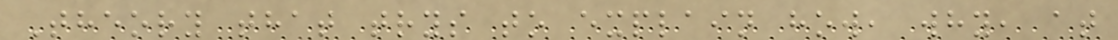Theory that trys to explain how, why, at
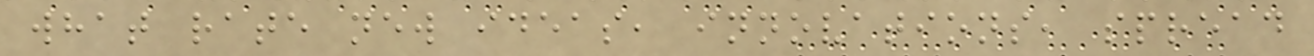what rate new ideas, innovations, spread
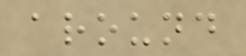around
